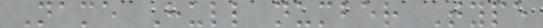Name Hull number Type
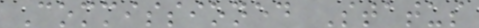Commissioned Status
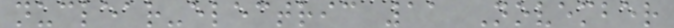nuclear-electric 11 November
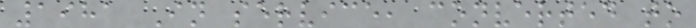1981 In service, converted to
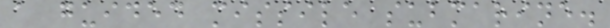a guided missile submarine.
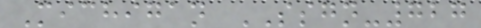Michigan SSGN-727
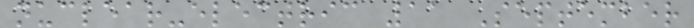nuclear-electric 11 September
